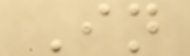In
